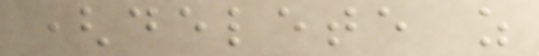(delete as
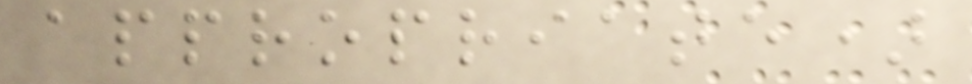appropriate)
